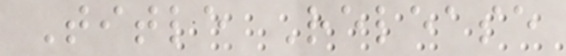Title Release
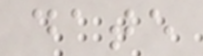date
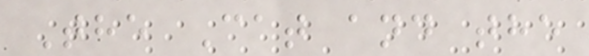The Cat and the
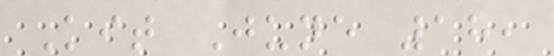Kit June 18,
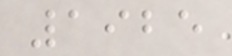1925
